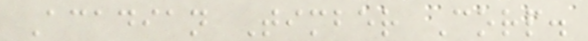Acadian Timber Corp.
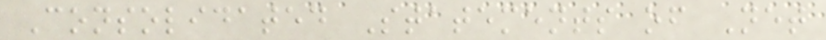Consolidated Statements of Net
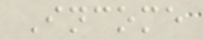Income
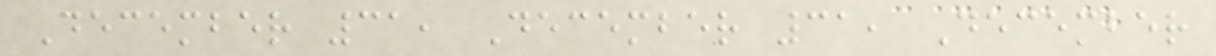December 31, December 31, December
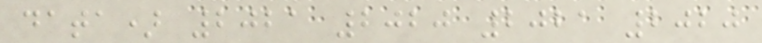data) 2021 2020 2021 2020
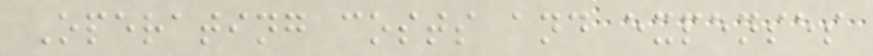Operating costs and expenses
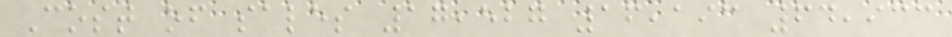Cost of sales 17,527 16,193 64,933
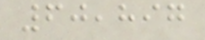60,897
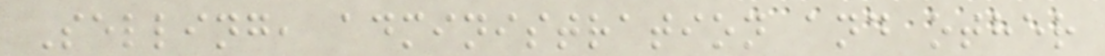Selling, administration and other
